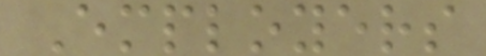Employers
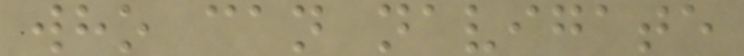who can navigate
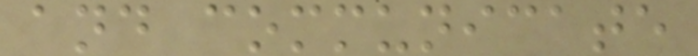and communicate
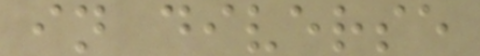in diverse
